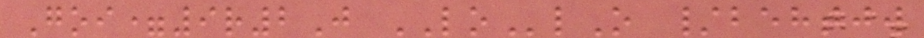Goi=9r2J LOlO /behtjw
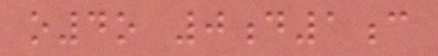o4o 0d1c
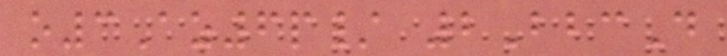o3Az6p/ 2BbcD
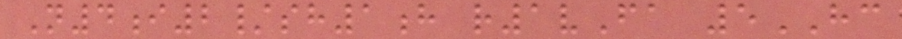N4i2/sh1h r1vFa 5HC
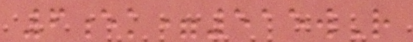6ek=515wR
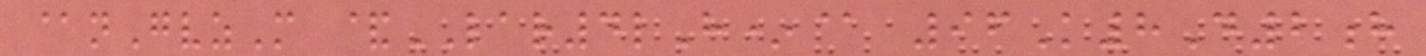@nGvzM &LAR4lH*@ 96K8D2h
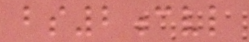bs2cvl
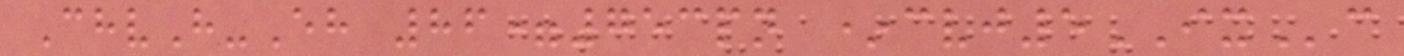ChvH-Eh 86=753pn *cvj5IXc
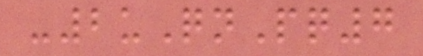-2uQnPq7
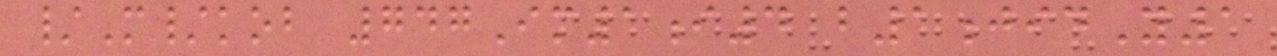/M/kob 747Im1i4 b1jidY1
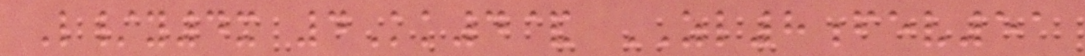L/y4x 4Kk4& ZL8fev51
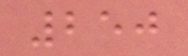250
